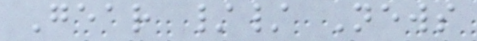Gear // News
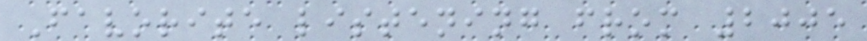Favorite listening from 2005
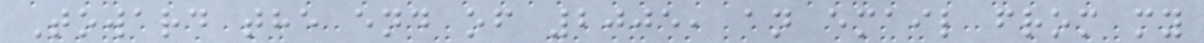Toward the end of 2005, an email from my
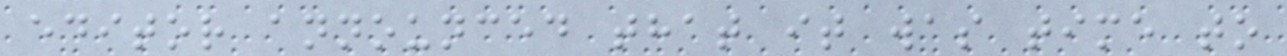editor announced that it was time to
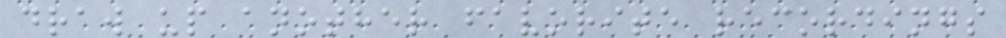draw up another favorite recordings
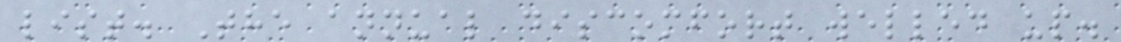list. The annual discomfort welled up.
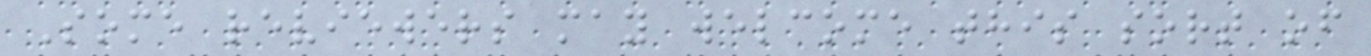Some reviewers may welcome this sort of
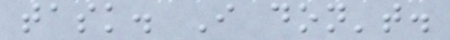task. I don't.
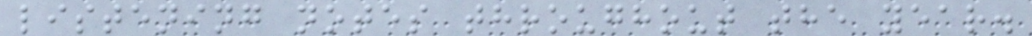listening notes throughout the year.
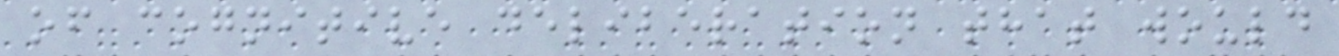of cognitive deliberation that would
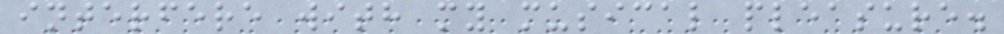interfere with my musical pleasure.
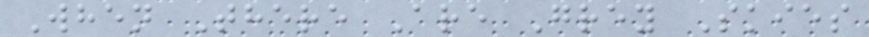When There Are Grey Skies
